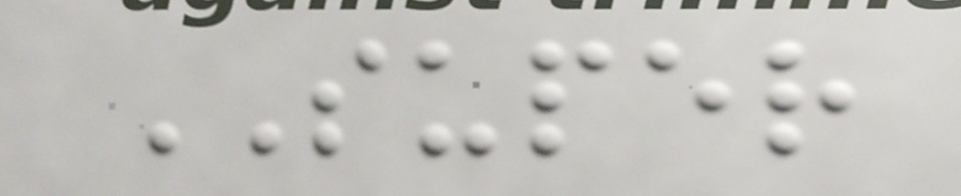SUPER
